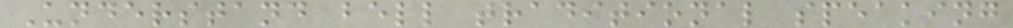Understand bell traditional speaking
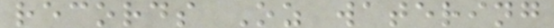records Oz watering
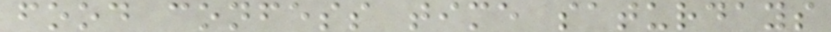food confess time saturdays
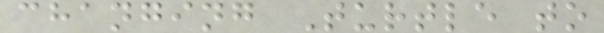changing Turtle to
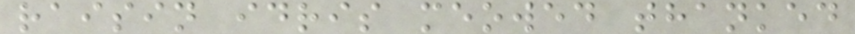raisin idris meowed thanked
